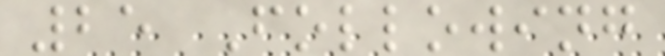25 Following
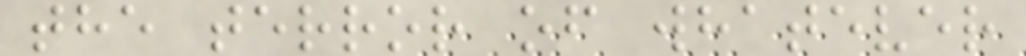the terror of whatever
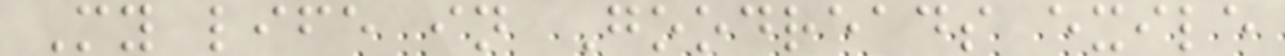My life in Goodreads exile
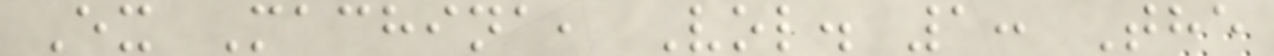Ex Machina, Vol. 1: The
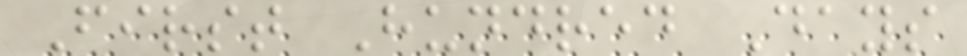First Hundred Days
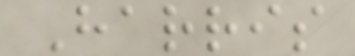Harris
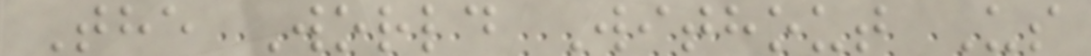The World Without Us
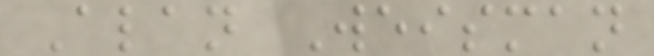Alan Weisman
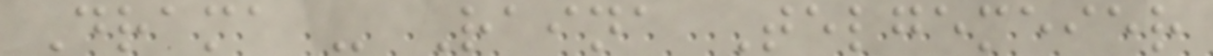Drama - Raina Telgemeier
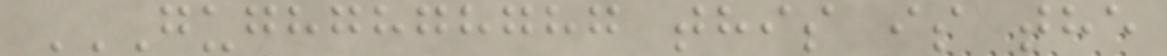GUGHGHGHGHG THIS IS THE
